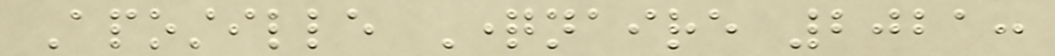Apostille Questionnaire 2021:
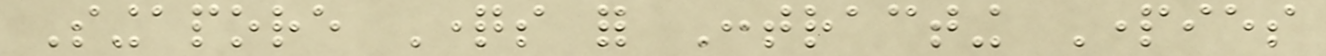Singapore Questions for Contracting Parties
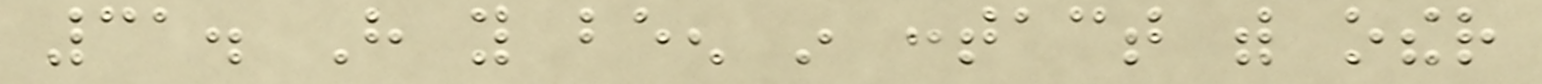31. Have you been in contact with other
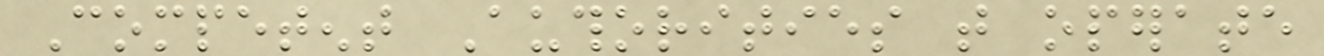Competent Authorities that operate
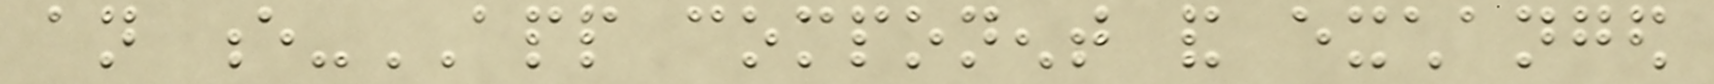an e-APP component and exchanged
